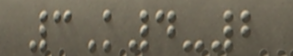3K4-2
